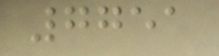7751
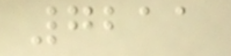7211
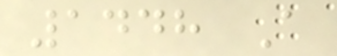1448 A
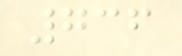736
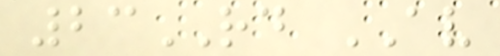23RD AV
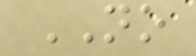NO
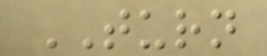TURN
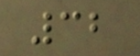32
